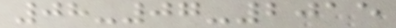08-07-2015
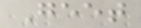Geet
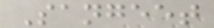Sangeet
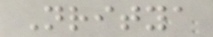Nritya
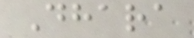Dhara
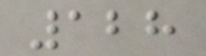128
